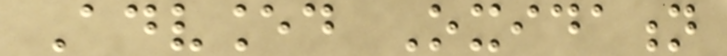Advanced Oxidation
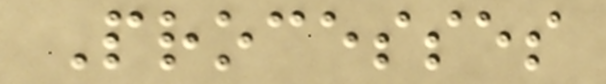Processes
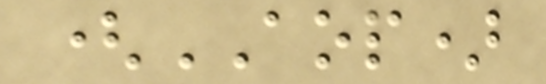(AOP)
